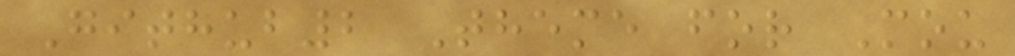Github2 Theme for Mou
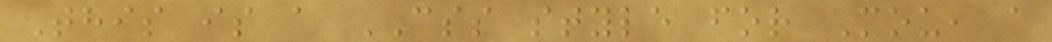This is a CSS style for Mou, a
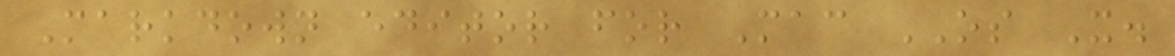Markdown editor for Mac OS X.
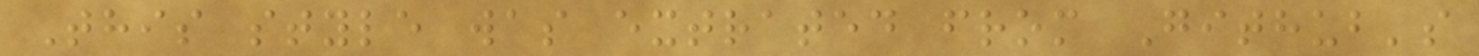This style was extrated from Github's
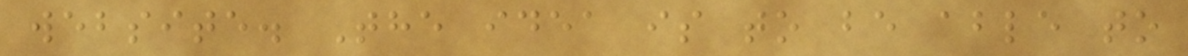website. The idea is to be able to
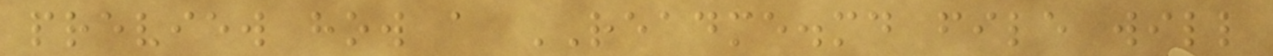preview how a README.md file will
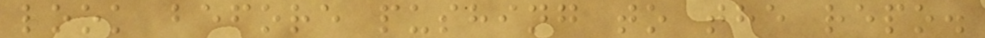look before pushing to the repo.
